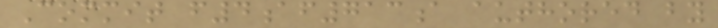Commit f4af713a authored by
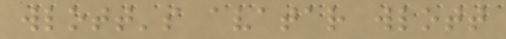wlott's avatar wlott
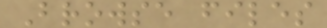Browse files
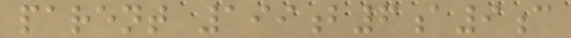parent 199b6a9c
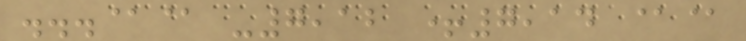...@@ -7,12 +7,14 @@
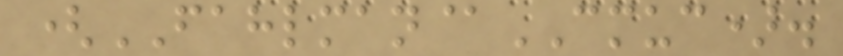(FAHLMAN@CMUC).
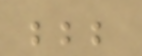;;;
